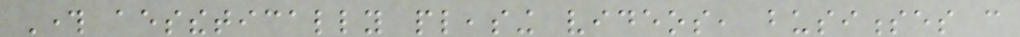Through aesthetically pleasing videos, businesses can
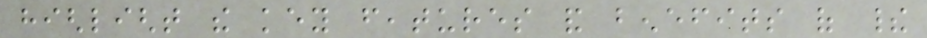highlight the key features and benefits of their
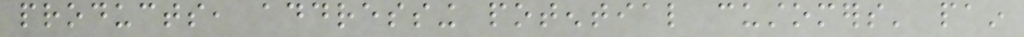products, addressing potential customers' pain
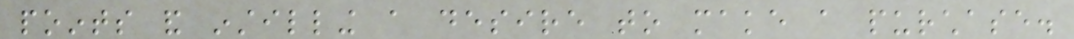points and instilling a desire to make a purchase.
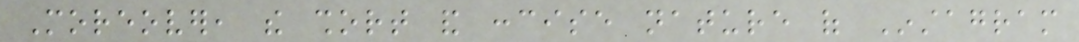Moreover, the short and concise nature of Instagram
